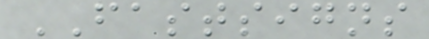FASTSIGNS
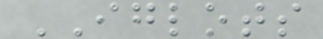IGLOTS
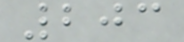203
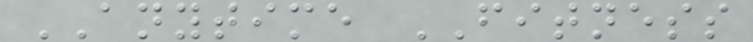ANYTIME FITNESS
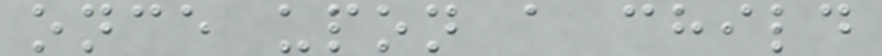once upon a child
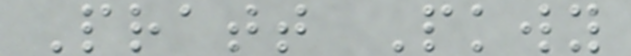Pratt Pkwy
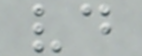vd
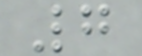7
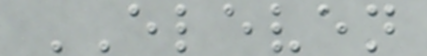ELEVEN
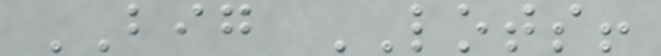BIG LOTS!
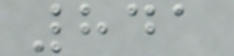841
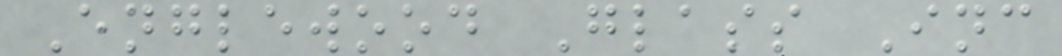Englewood Glass Inc
